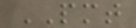PMT
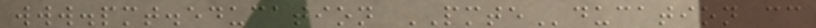www.pmt.education PMTEducation cc
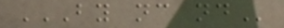BY NC ND
